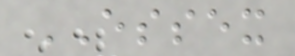ESSEX
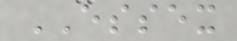ESSEX
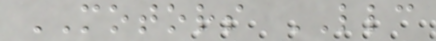MOTORS LLC
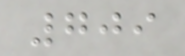709
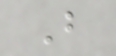B
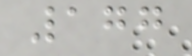177
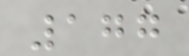177
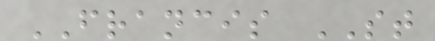FRANCIS ST
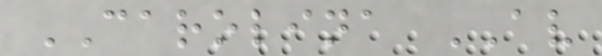CAROLINA AV
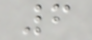6
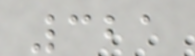321
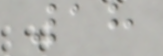18
